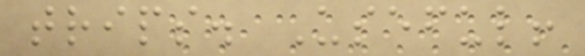trips. Useful!
